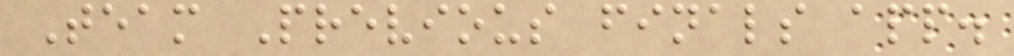Team Previous finals app.
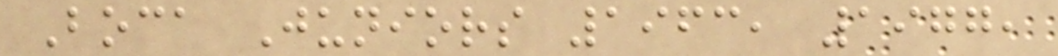Boca Juniors 1963, 1977,
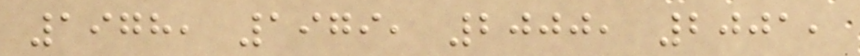1978, 1979, 2000, 2001,
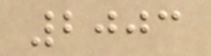2003
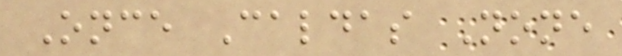Once Caldas None
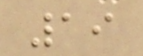19
